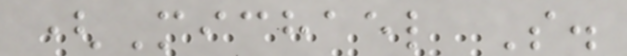(Michael S.
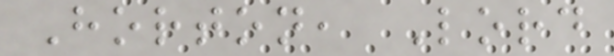Horton, Lord
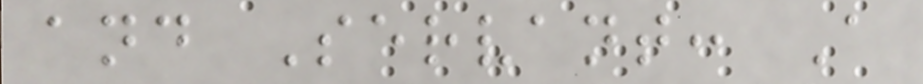and Servant: A
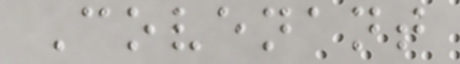Covenant
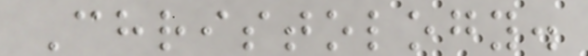Christology.
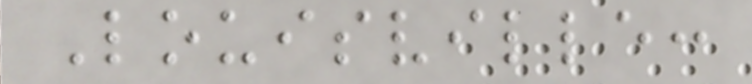Louisville:
